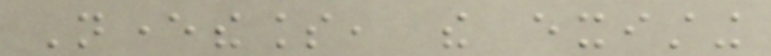Nevertheless, the existing
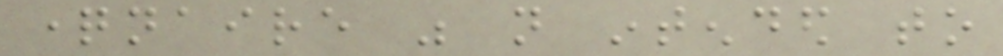questionnaire was not intended to
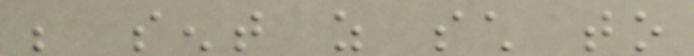be sent as such to
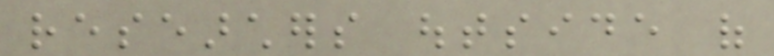researchers outside of
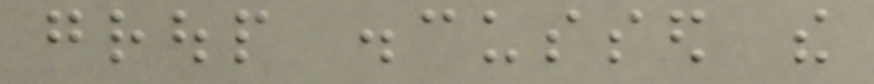group discussed the
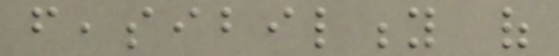feasibility of
